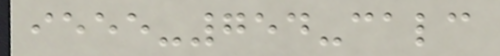ieee-754-calc
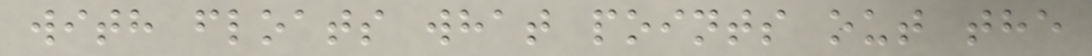with floats what points out the
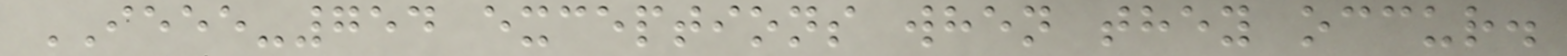IEEE-754 exceptions when they occur.
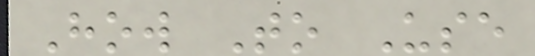How To Use
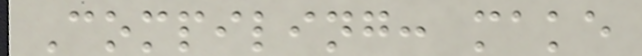Compiling: make
